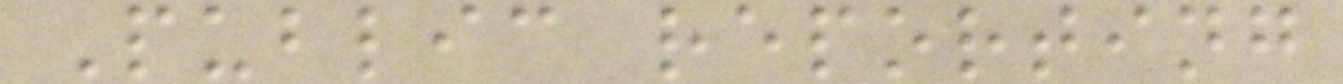Public reporting
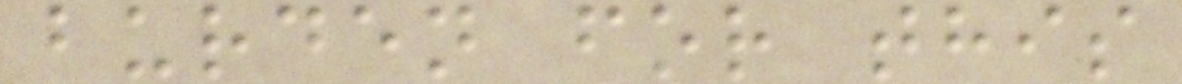burden for this
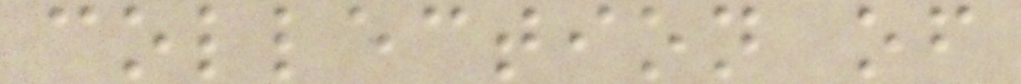collection of
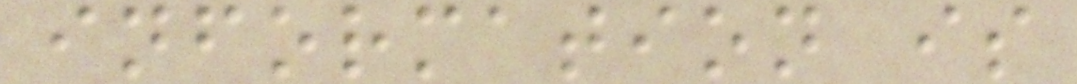information is
